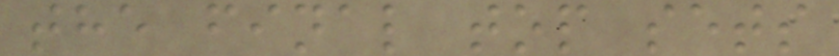the final top sets
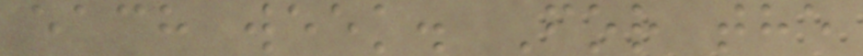each week. For the
